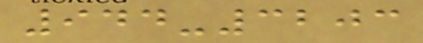944-3203
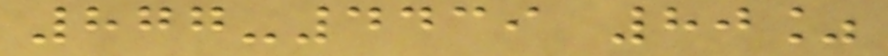877-4439 80%
